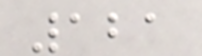121
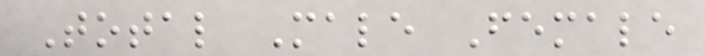Total Male Female
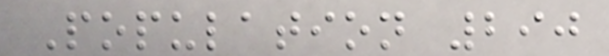Population 290
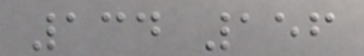134 156
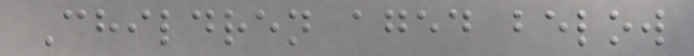Children aged below
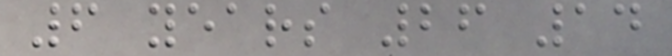6 years 26 14
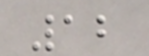12
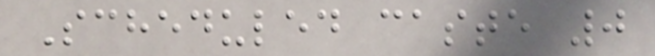Scheduled caste 0
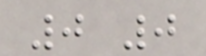0 0
